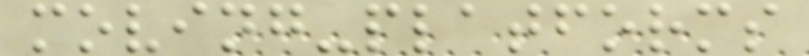moving-platforms
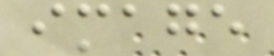image
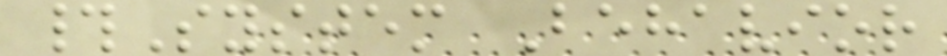#System Behavior
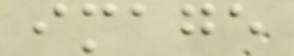image
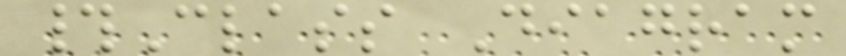#Class Diagram
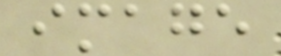image
